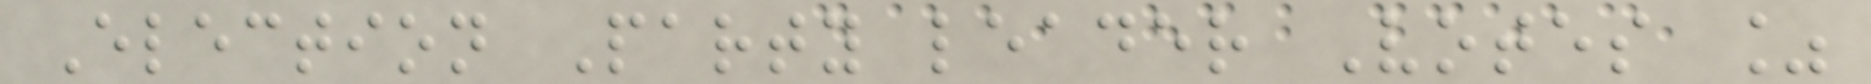Election Party leader Votes %
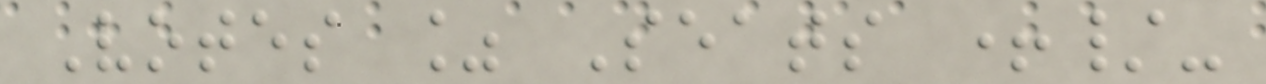Votes % Seats +/-
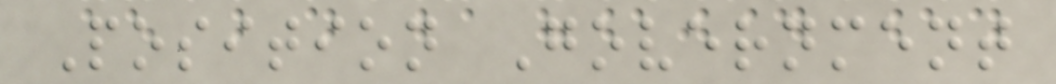Position Government
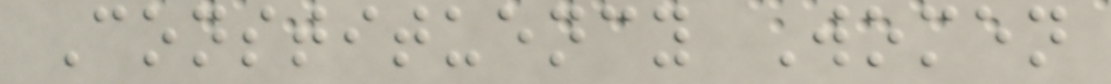Constituency Women
